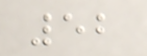52
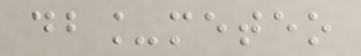db_meteo
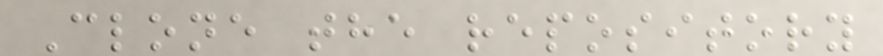Clone the repository
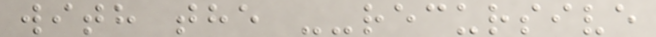with the --recursive
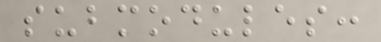submodules:
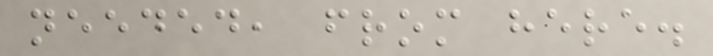needed, from here.
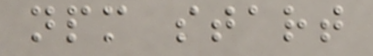npm start
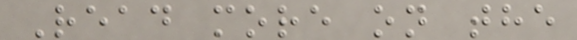Read more on the
